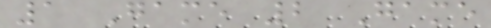1 Game 2 Game
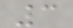3
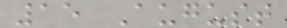15 August
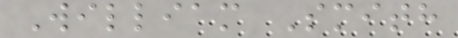William Smith
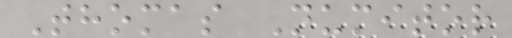Thomas Numitor
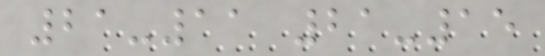21-11 21-15
